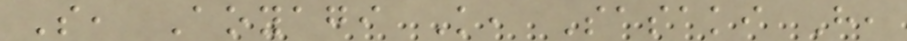S, Aoyagi K, Sasaki H,
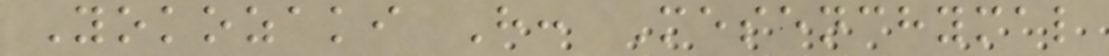Yokozaki H: Mesenchymal
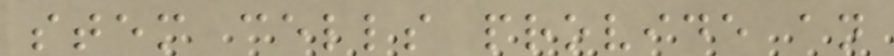stem cells provide an
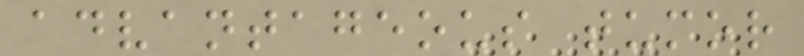advantageous tumor
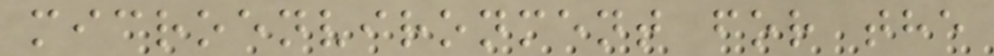microenvironment for the
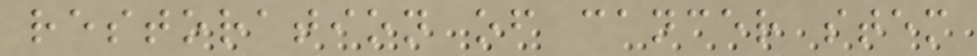restoration of cancer stem
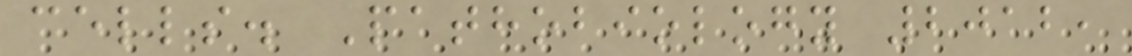cells. Pathobiology 2012,
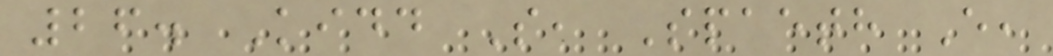26. Kidd S, Spaeth E,
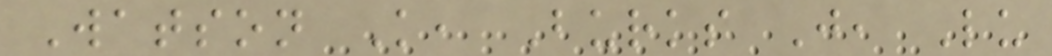Watson K, Burks J, Lu
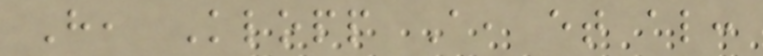H, Klopp A, et al:
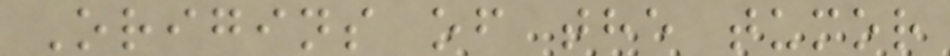Origins of the tumor
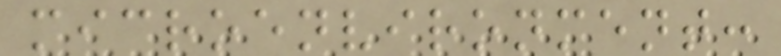microenvironment:
